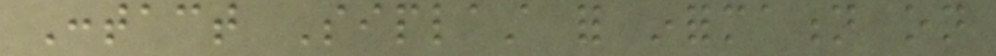Contact Siplast for information on
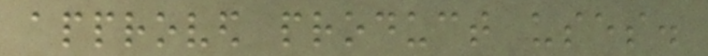approved product uses.
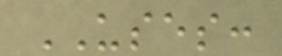USES:
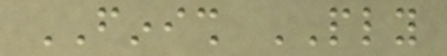FINISH PLY
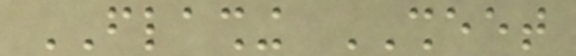FLASHING SHEET
